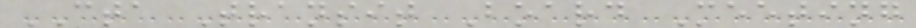CTA Transit Board Meeting
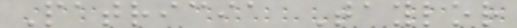Patricia Taylor
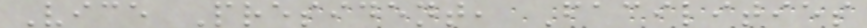Vice President, Facilities
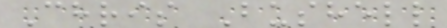Chris Bushell
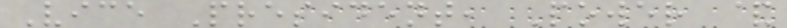Vice President, Power &
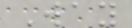Way
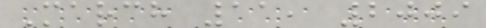March 11, 2009
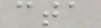cta
